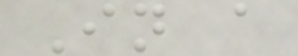In a
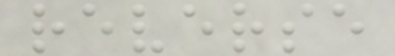reverse
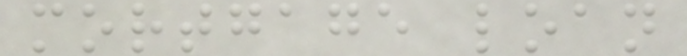mortgage loan
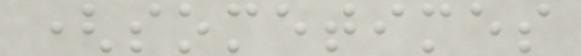(sometimes
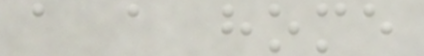a a home
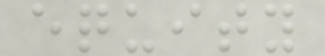equity
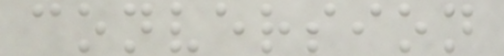conversion
